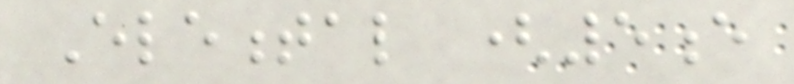Elemental (5e
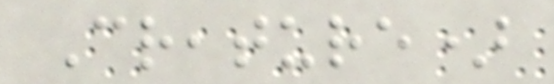Creature)
